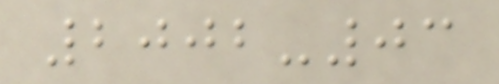2002-03
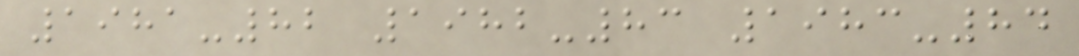1981-82 1982-83 1983-84
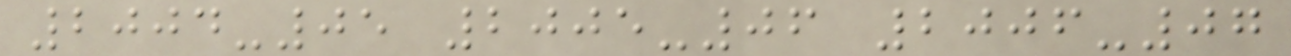2004-05 2005-06 2006-07
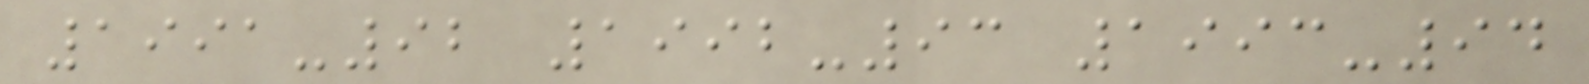1991-92 1992-93 1993-94
